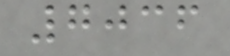7036
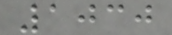1030
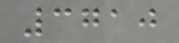3710
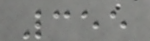355
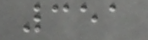351
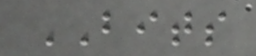BITS
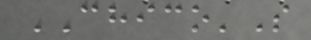CHICO'S
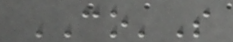CO'S
